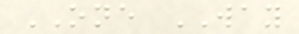ONE WAY
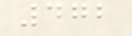472
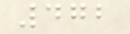472
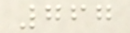767
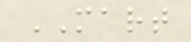MART
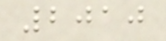2010
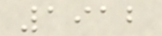1912
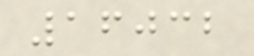16032
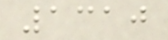1310
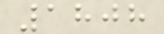1808
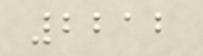2212
